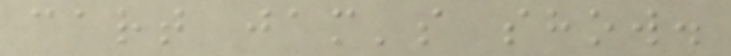cart jam's show.
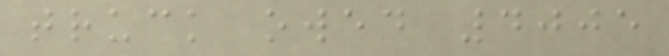truck owed 4005
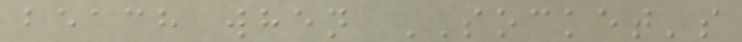beach when SOCKET's
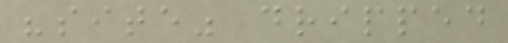"site" dripped
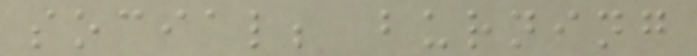social; burning
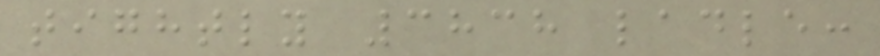tightly 3838 ladle:
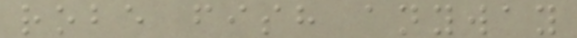robe fish anyway
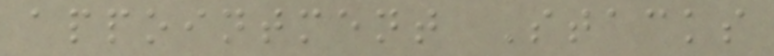appointment Stacks
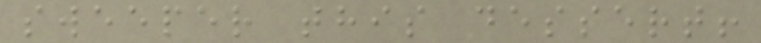sweeper this dessert!
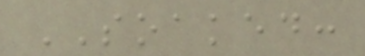SOAKED:
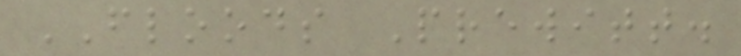FLOODS Prewitt.
